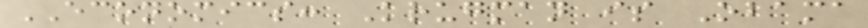ECONOMICS: Krugman is Obama
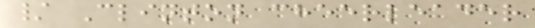/ Clinton cheerleader
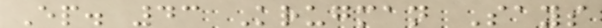Ep. 43 Krugman Says
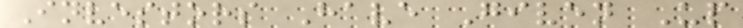Investors Have Given Up
